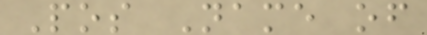Pos Name of
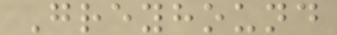Greyhound
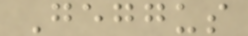Geggus
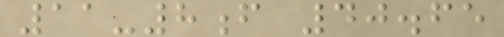11-8f 40.65
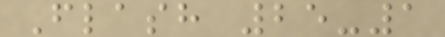Flash 25-1
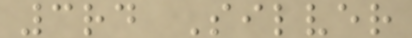3rd Silver
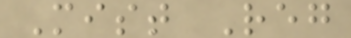Mist Reg
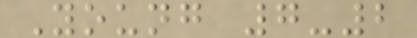Young 7-2
